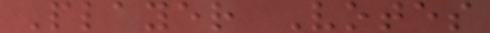Player Votes
